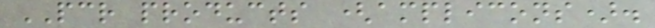PCR products (amplicons).
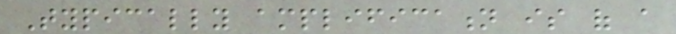Typically amplification is of a
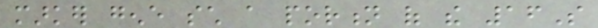marker gene such a portion of the 16S
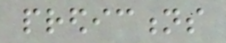predictions
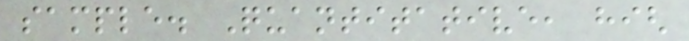sample. Quantitative, high
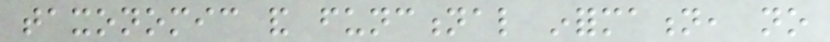taxonomic and functional information, no
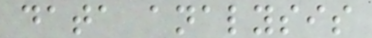data analysis
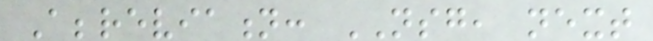Abbreviation: NSG, next
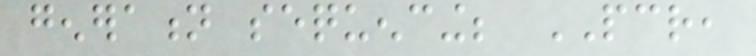generation sequencing; PCR,
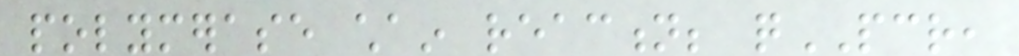polymerase chain reaction; qPCR,
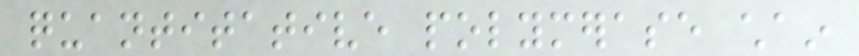quantitative polymerase chain
